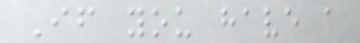If you have a
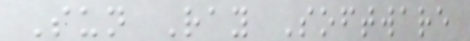Sun Ray Software
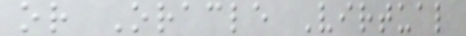or Oracle Virtual
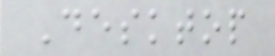Desktop
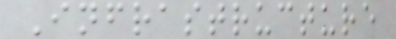Infrastructure
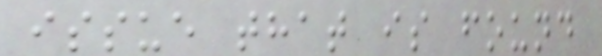issue that is found
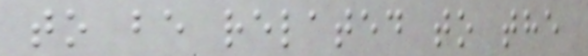to be related to the
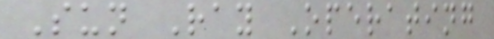Sun Ray Operating
